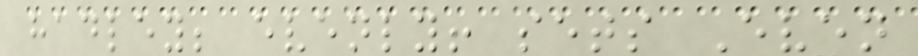hadley; evenly! sets Even
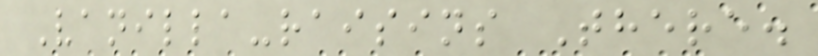Vanilla-raisins There.
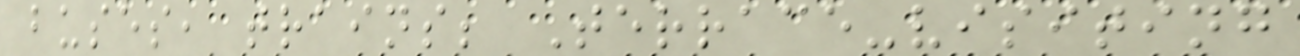buses, trains; Terrace-visiting
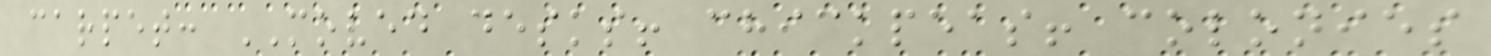carpet: MOVED desks! chickpeas! colonies
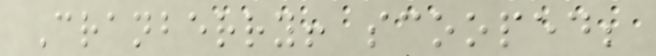Cranberry! scooped;
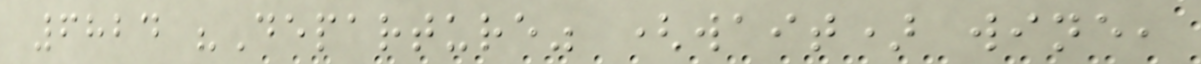6824 "Departure" (wait) wine,
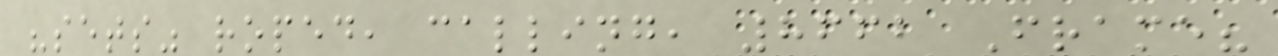"sets" roped, calling, 8662 Frame?
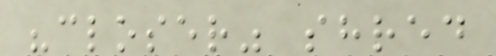"closer" shred
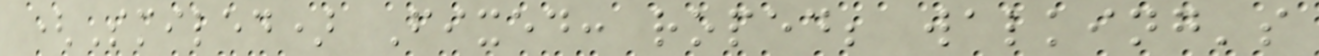(Smiled) Fixed: roped; walking's
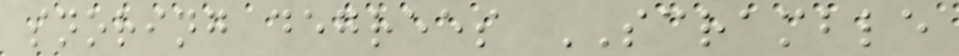snoring degrees SCRAMBLE
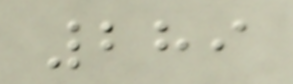289
